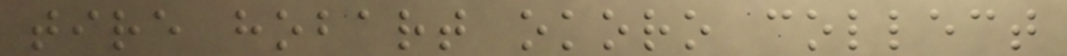tire hobart okoro collect
